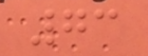73
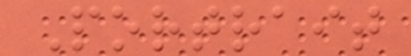Portrait
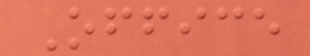Office
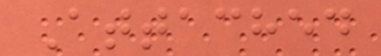Attached
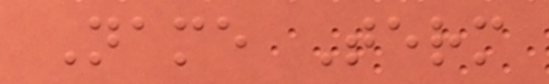Name Term
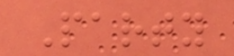Party
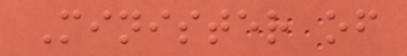Minister of
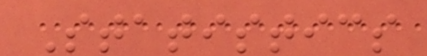Statistics
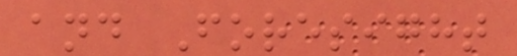and Foresight
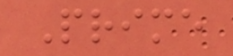Prime
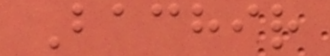Bachir
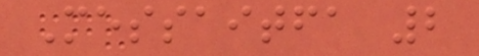Messaitfa 2
